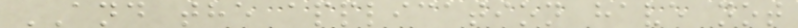AND the application have not
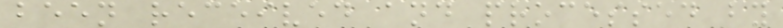been received and processed by
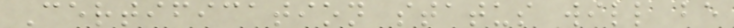Certification status will be
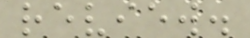review.
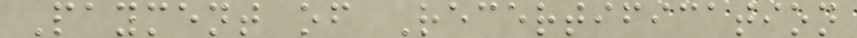Payment of Recertification
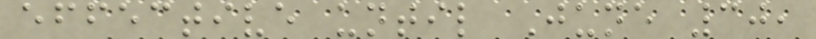effective until June 30,
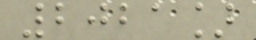2021]
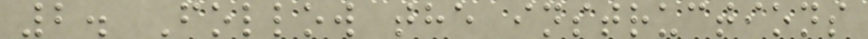2. Follow the instructions
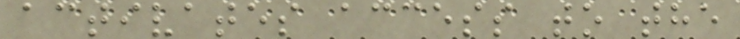activates access to the
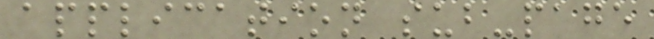application sub-page
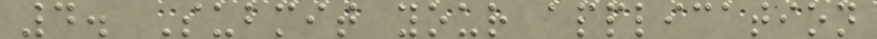4. Submit your application
